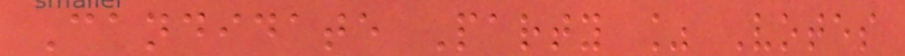Candidate Party % Votes
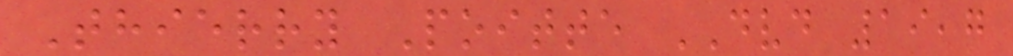Thierry Poitte DVD 19,7
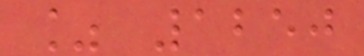% 1250
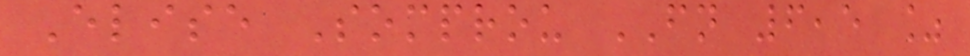Elise Somprou FN 6,5 %
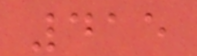415
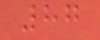87
